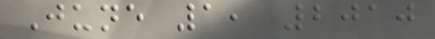June 1, 2010
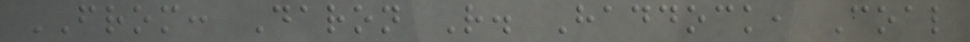FROM: Daron R. Haddock, Coal
